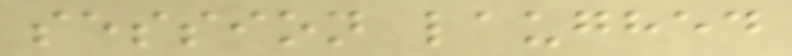session laughed
